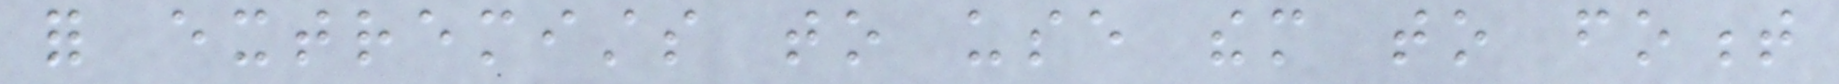for extremists to use them to foment
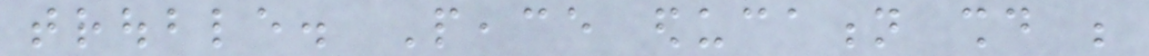trouble. Peace education should be
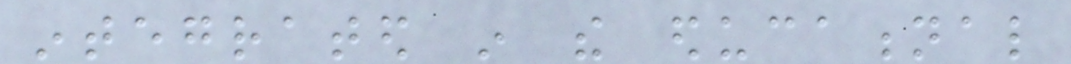integrated in the educational
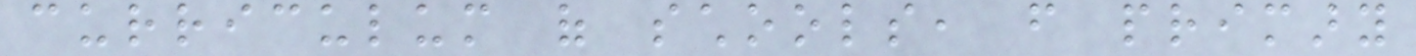curriculum of schools, from primary
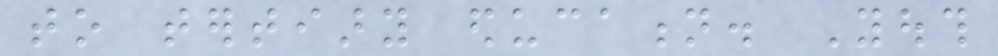to tertiary education. Youth
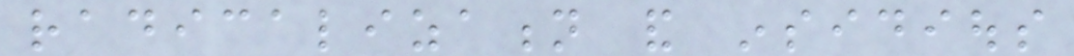radicalization and insidious
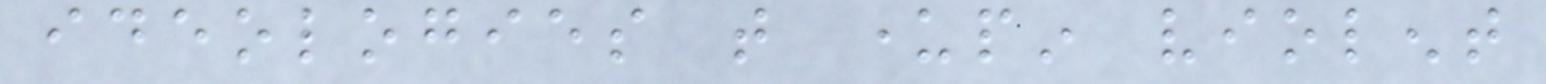ideologies that underpin violent
